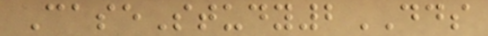CaseStudy2DDS
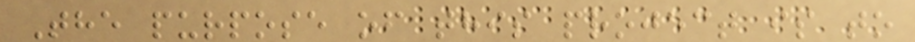The purpose of this project is to
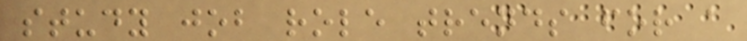study job role trends for a
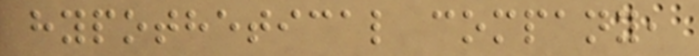hypothetical company,
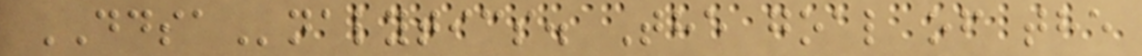DDSAnalytics. The goal of the
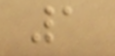1
